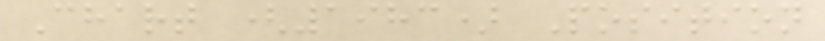Chart (1983) Position
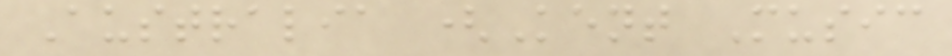Australia (Kent Music
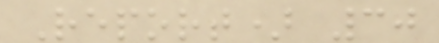Report) 30
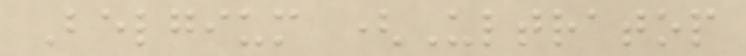Belgium (Ultratop
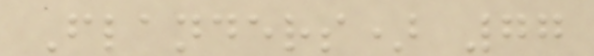Flanders) 77
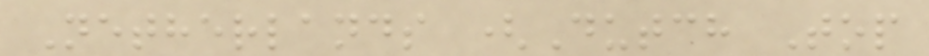Netherlands (Dutch Top
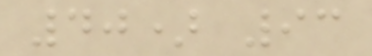40) 93
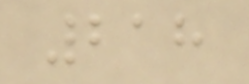218
